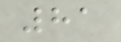81
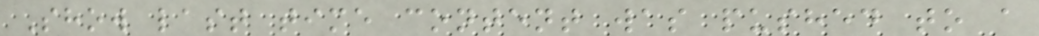Show last time content was pushed to a
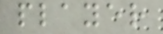player
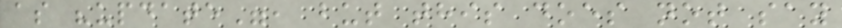as "update", but this does not say
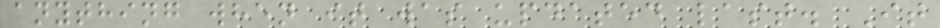anything when it was updated last. It
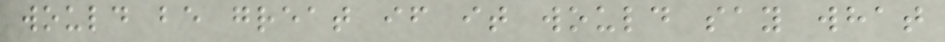would be great if it would say what
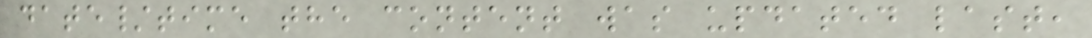date/time the content was updated last,
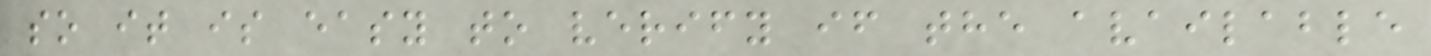so it is easy to verify if the available
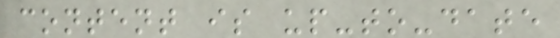content is up-to-date
